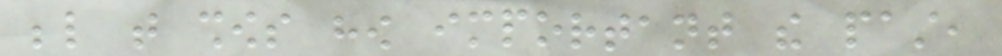below that shows how important the past,
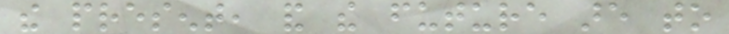the present, and the future are to
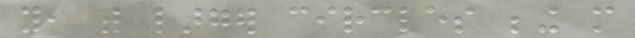you, with larger circles being more
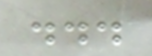...
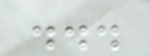...
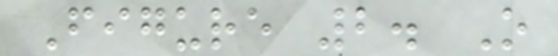Figure 2. O
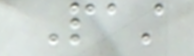Past
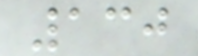130
